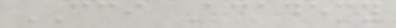CCI Academy
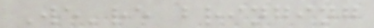We're bringing
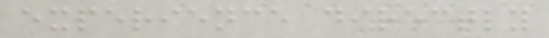experience directly
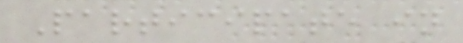Participate in
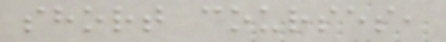short courses,
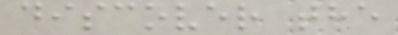discover the
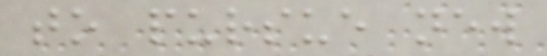to pursue new
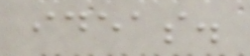ideas.
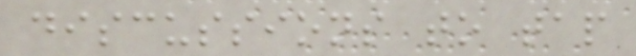discussions to tap
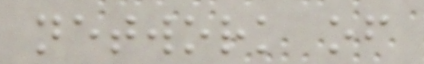network of
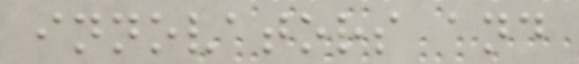innovators and
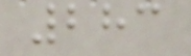283
